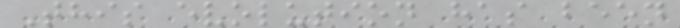This evolution has been
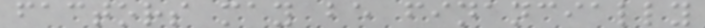factors may be financially
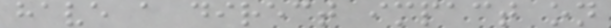have a direct impact on
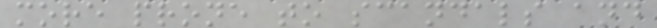more prone to scandals and
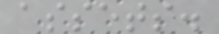assets.
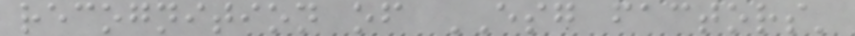recognition of ESG factors'
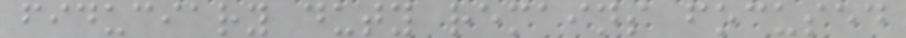fiduciary duty remains focused
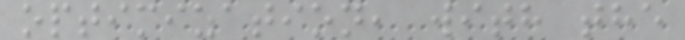optimization, with the
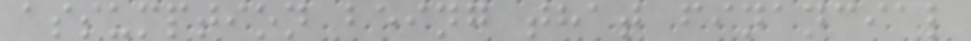assumption being that financial
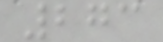273
